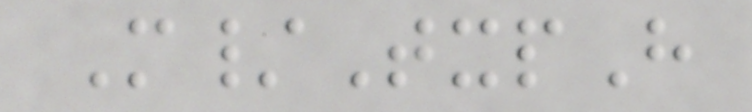M/TxpH
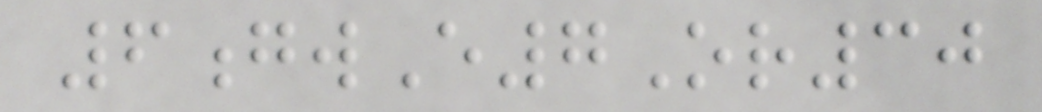6gwE7Or30
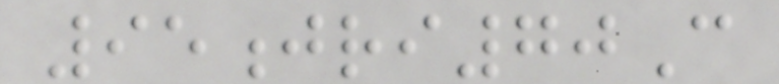95jri70C
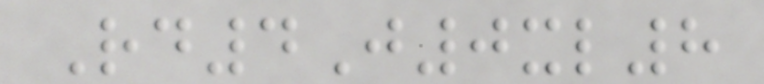Rd4J0xl8
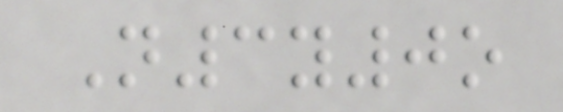N3y0o
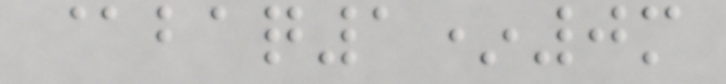@baq1*0m
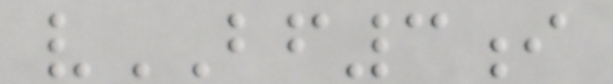vBF3i
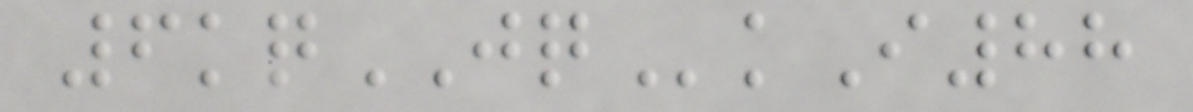6kqJQkI88
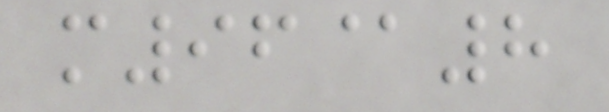m96@8
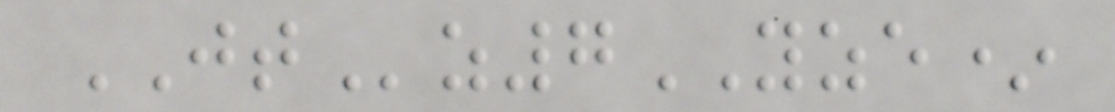JTz7YZE*
